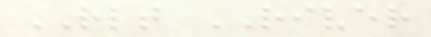RLT RIVER
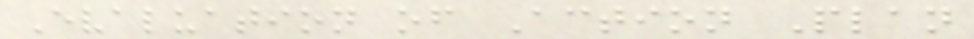Evaluation of Action Plan
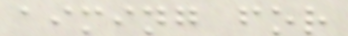aiming for
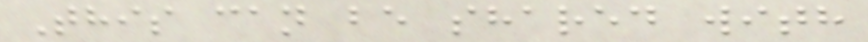This can be shared with
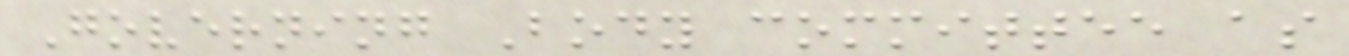Governing Body committee as
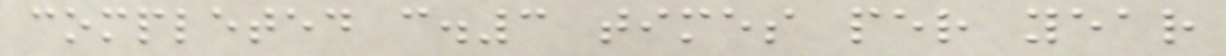completed c.3 times per year
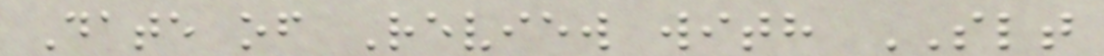Date of Review with SLT
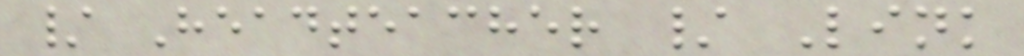/ Headteacher / Link
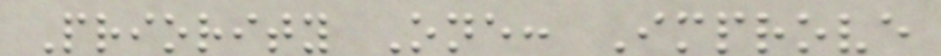Priority One: Improve
